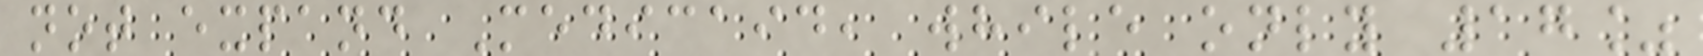not expand Medicaid, while only 17%
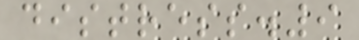distress.9
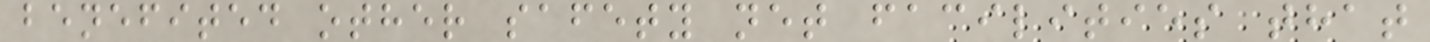benefited other safety net facilities that
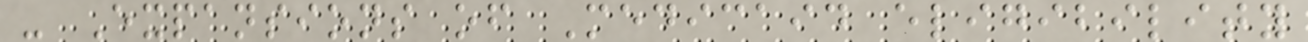- Expansions of Medicaid eligibility
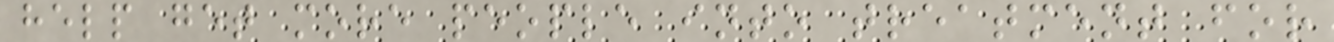help get more people into treatment for
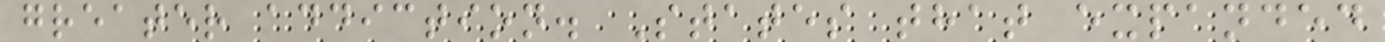greater addiction. States that expanded
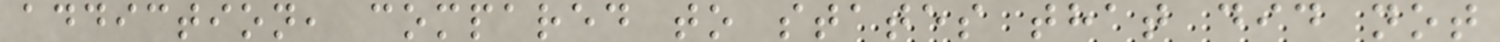addiction, compared to states that did not
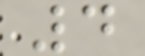4
